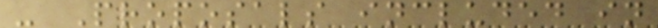- Proposals included in
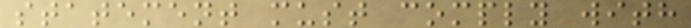statement must comply with
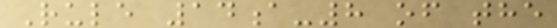Rule 14a-8 of the
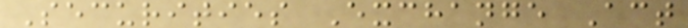Securities Exchange Act
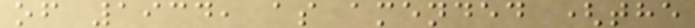of 1934, as amended (the
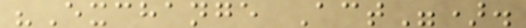"Exchange Act").
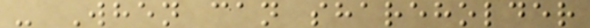- When can shareholder
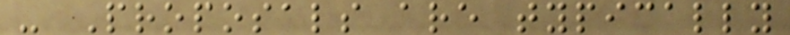- Proposals are typically
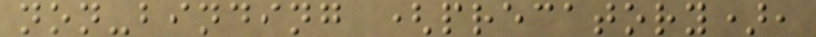non-binding (precatory),
